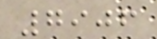7906
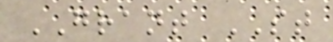GRANT ST
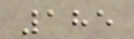185
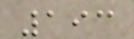193
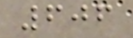606
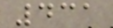431
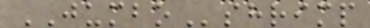JUMBOshrimp
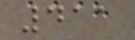411
